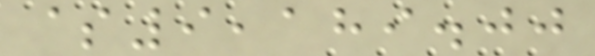$9,189.00
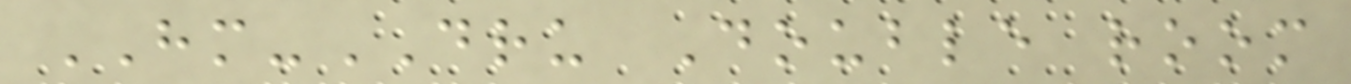HM-DRU Double room
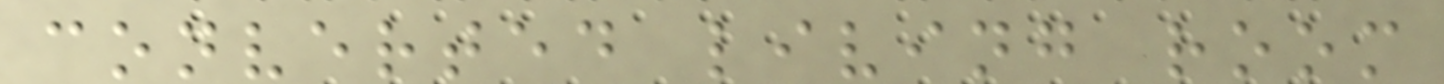converted living room
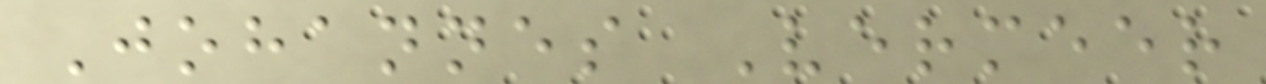Johannes Vermeer
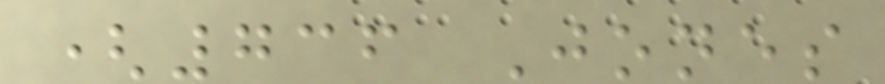(736 Jones
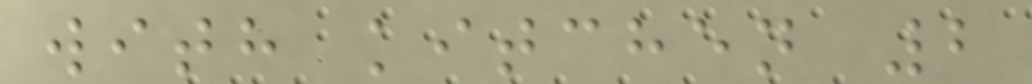with kitchen 2
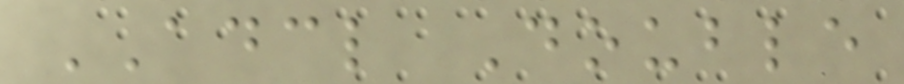ADCL Double
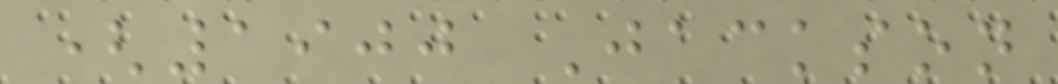(1900 Jackson
